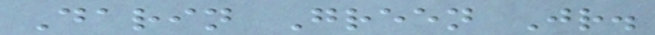Darin Green Jr.
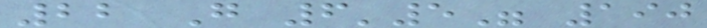22 G 6'5" 190
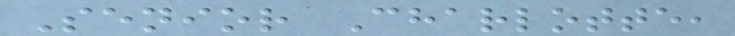Senior Charlotte,
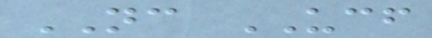NC UCF
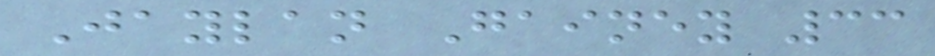Jaylan Gainey 33
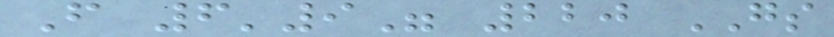F 6'9" 220 GS
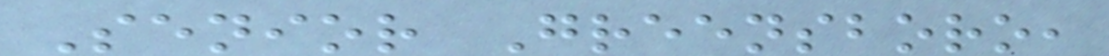Senior Greensboro,
